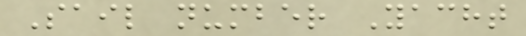Sail number Yacht
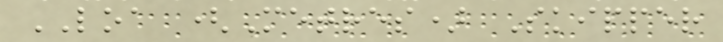LOA (Metres) Skipper
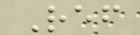Ref
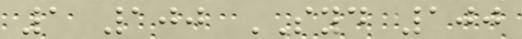1 100 SYD 100
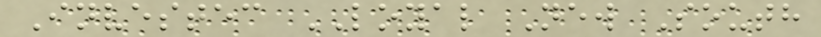Investec LOYAL New South
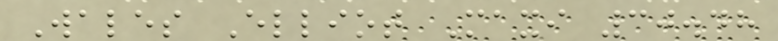Wales Elliot Maxi 30.48
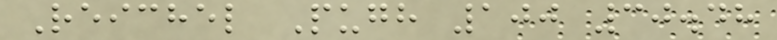Reichel Pugh 100 30.48
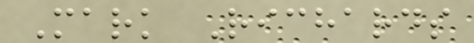Mark Richards
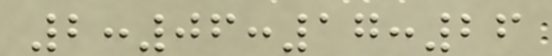2:06:17:26
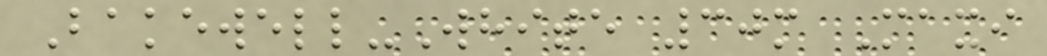Bakewell-White 30m Maxi
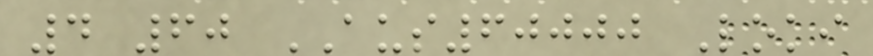4 60 AUS60000 Loki
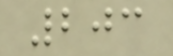203
